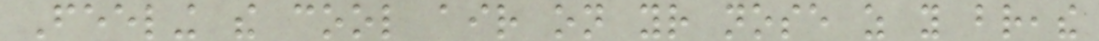Feeling the cool air on your nose as you breathe
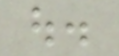out.
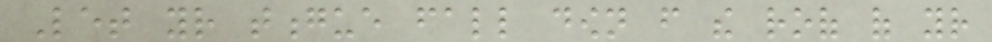Let your tongue fall down from the roof of your
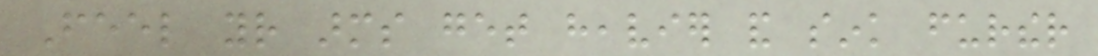Feel your arms get heavier and sink further
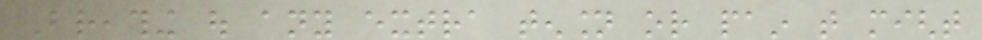Breathing out any extra tension or pain that might
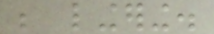be lingering.
